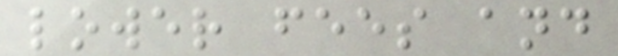lower fees and
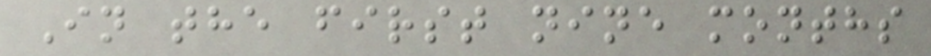In the first nine months
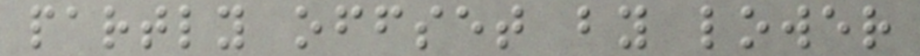partly offset by lower
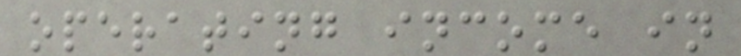operating income in
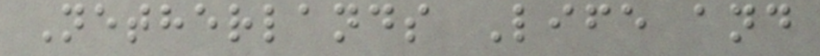Netherlands Life and
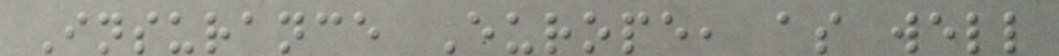Insurance Europe, as well
